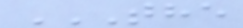THE
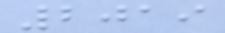2019
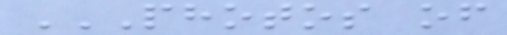PHOTOS OF
